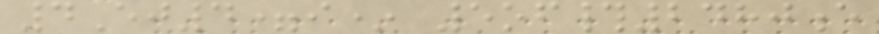4Ej4=i* 5of#2480e
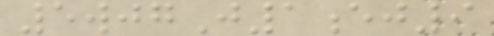5wjgJ1ej9
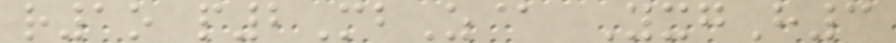r1o p2MbZ@ YxgH3
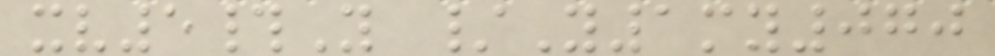xv5#Y /Y1my070
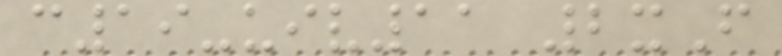c19-uiv11 2xF
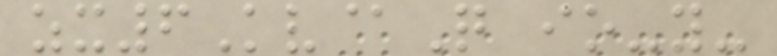zx6Kv@Q io-y-
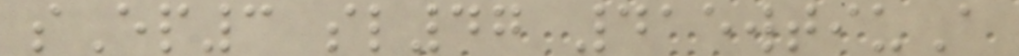sEp3 sl47 415wtiuA
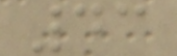43
